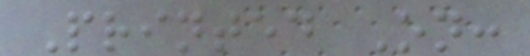Printed On:
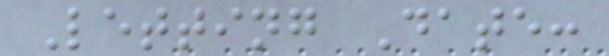Letting Date:
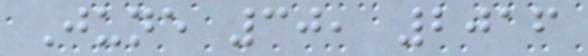June 30, 2016
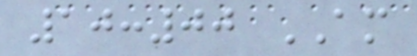10:00 AM
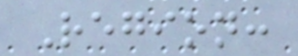Region:
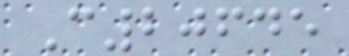C20645
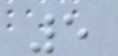5
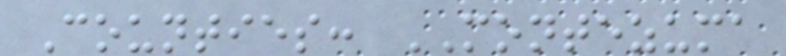Counties: MONTEZUMA
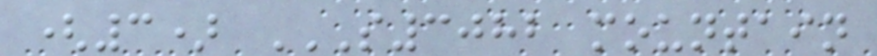(3) S3082 MOUNTAIN
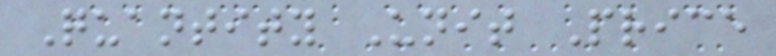Quantity Unit Price
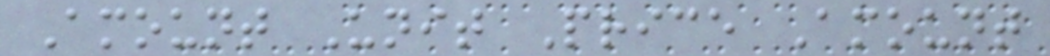Amount Unit Price Amount
